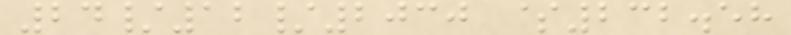24/12/2030 $232.58
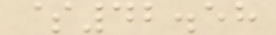$42.58
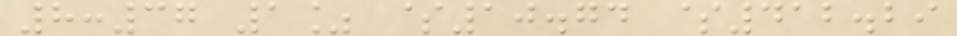8:37 1% $10.74 $412.29
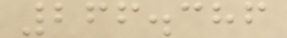266.386
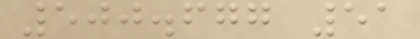500.677 51
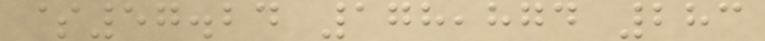$57.24 178,874 283
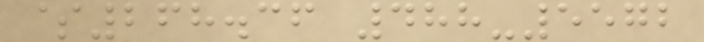$268.36 488-5572
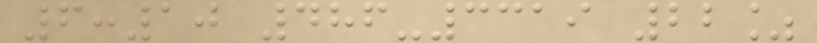6:10 486-3319 22%
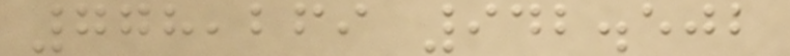778,269 942.502
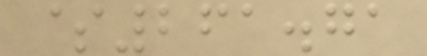$261.71
